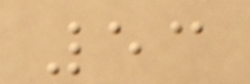53
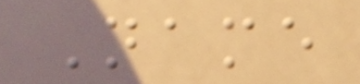Name
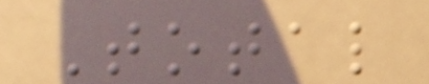Total
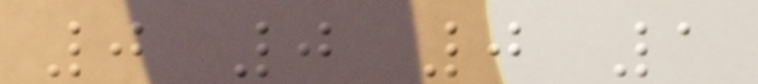0 0 0 1
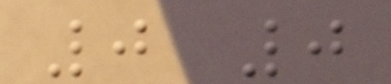0 0
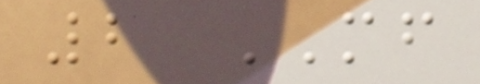2 MF
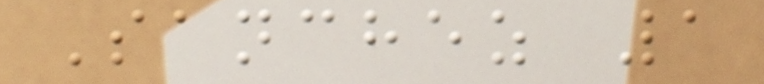Sanchez 1
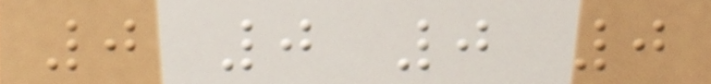0 0 0 0
